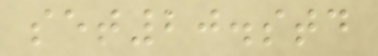set20.std
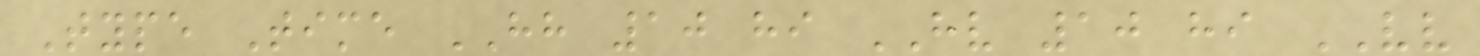Type Time HH 10 hi HV 10 hi VV
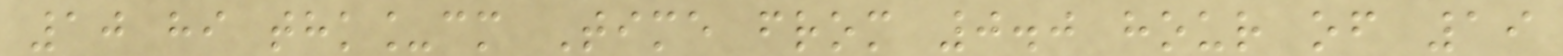10 hi thk_cm Time from 0.0 hour of 19
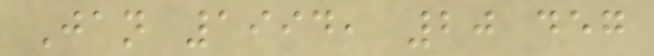Jan 1994, 20 deg
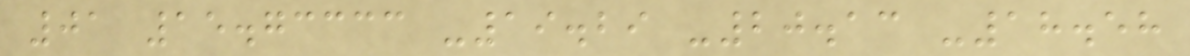01 15.73333 -19.29 -20.13 -18.58
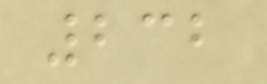232
